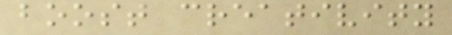boost creativity
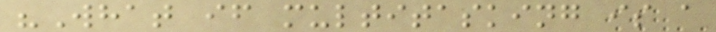"What if multitasking is a
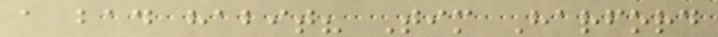a bad habit? Tim Harford
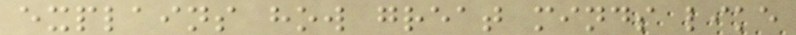explains how great minds like
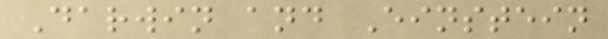Darwin and Einstein
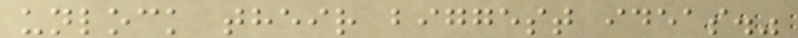unlock their biggest ideas."
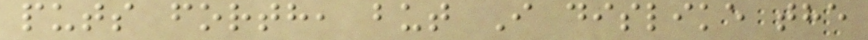puts forth, but I dislike the
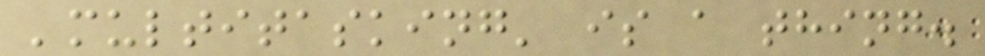'multitasking' is a thing.
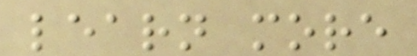learn more
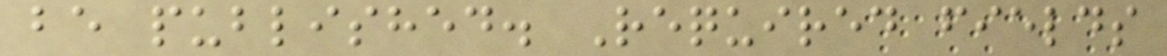be published. Required fields
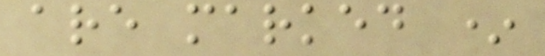are marked *
